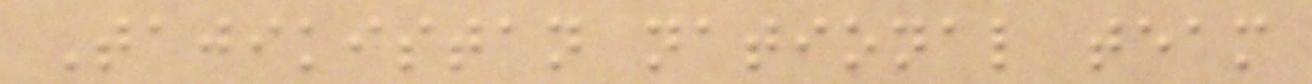Tajikistan national team
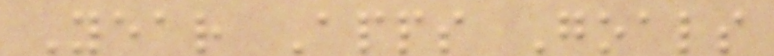Year Apps Goals
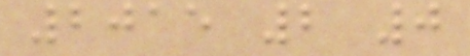2015 2 0
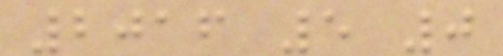2016 5 0
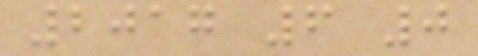2017 6 0
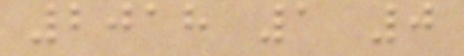2018 1 0
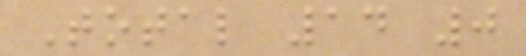Total 14 0
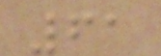61
